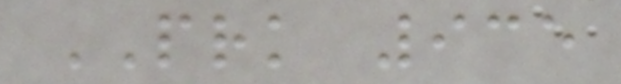PRK 935
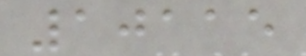10115
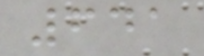641
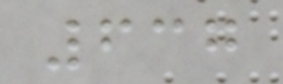637
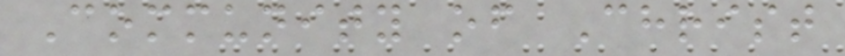Community of Christ
